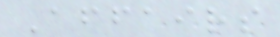Affairs
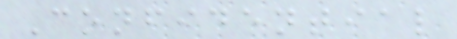Confidential
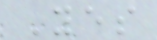Yes
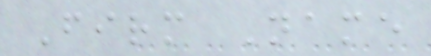Firm Name
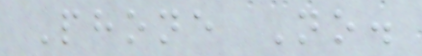Phone No.
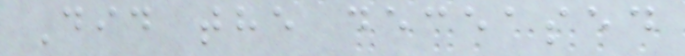Did the deceased
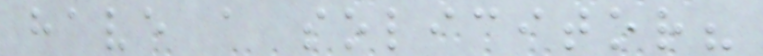have a solicitor?
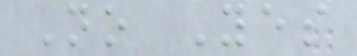No Yes
